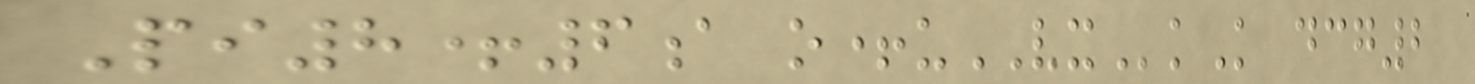Pi8+6a o+uVXkK dcg2
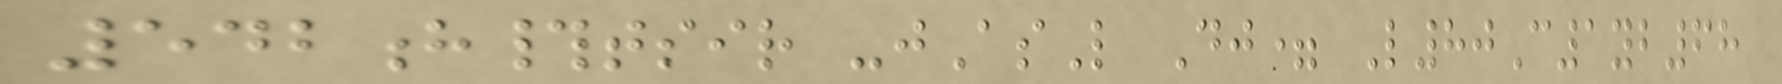542h#tsir -jAsL Dj= L80C1yb68
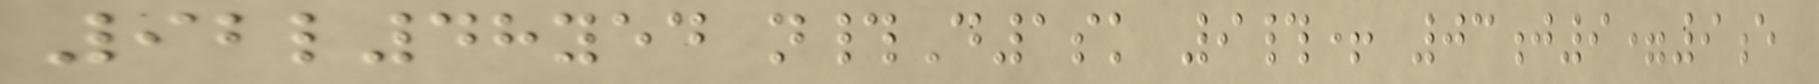92l48yed n#D1sk 9#+ 03j9=9e
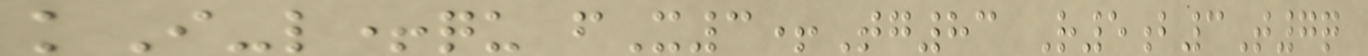kI-l+qu fX3+Tg83 R5b3T7q
